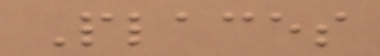Places
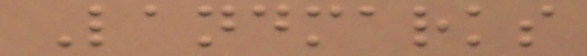Landmarks
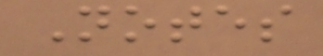Notes
